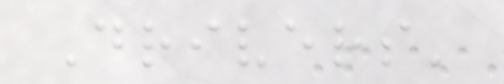Drivers'
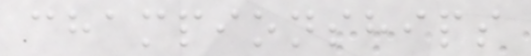championships
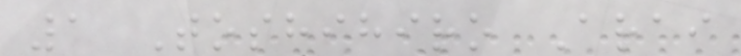1 Toshihiro Arai
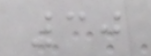30
